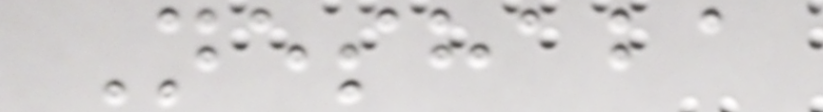Neshaba
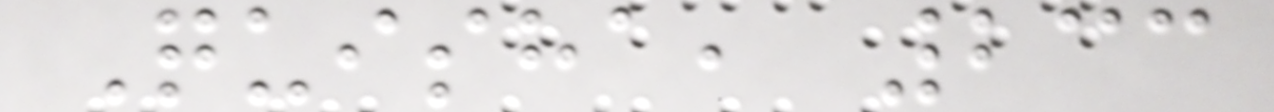Quisha, 233
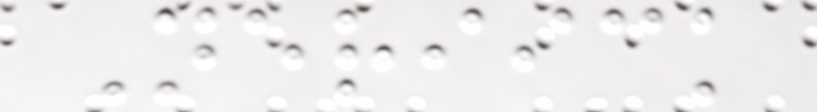Neriick
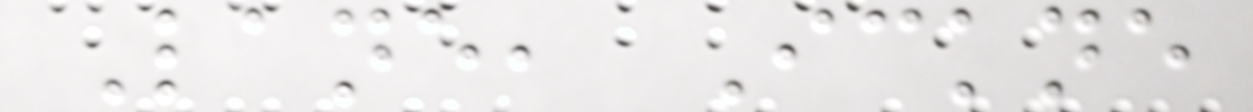Lane, Ickne
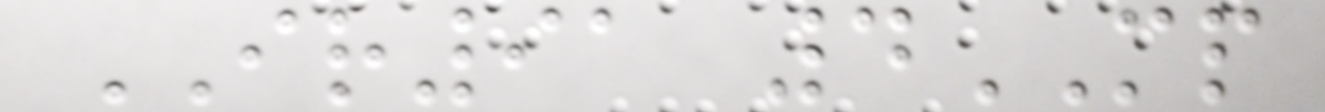IR91 4MP
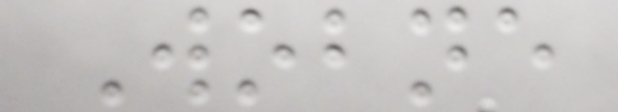Wobne
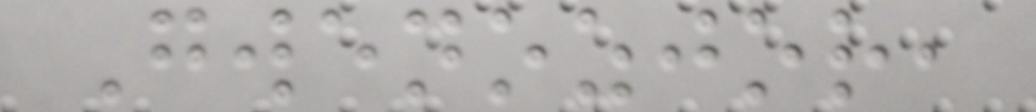Gwenozjor,
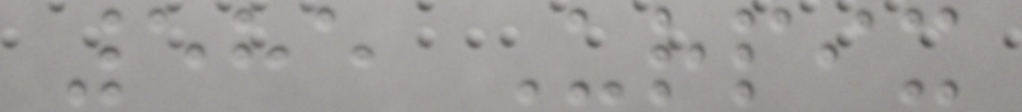585 Urpix
